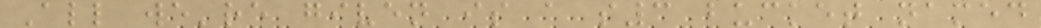All we're given is a s3 bucket named
